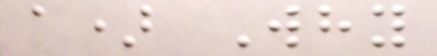a) Why
